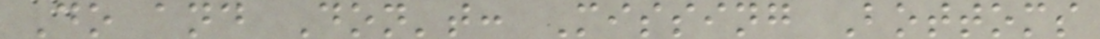Do and Don't: Missing Bottoms
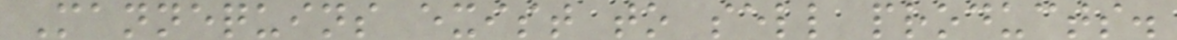Mannequins exist to sell products.
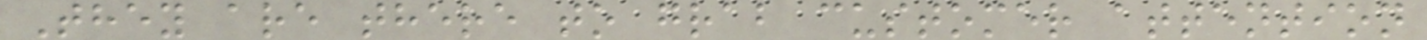They are there to grab customer attention
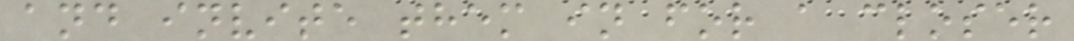and invite them in for a closer
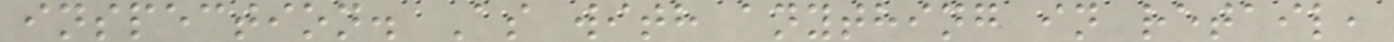inspection. As with anything in retail,
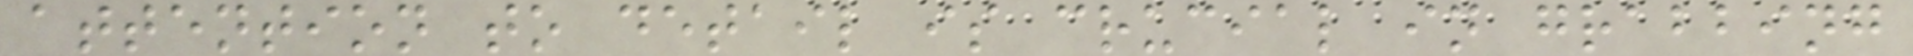attention to detail is crucial in grabbing
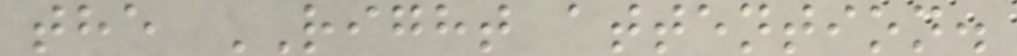the RIGHT attention.
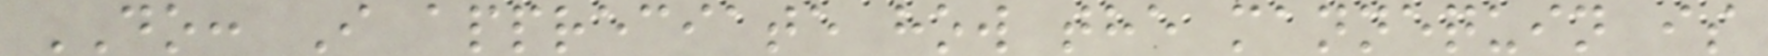DO: I appreciate how the mannequin is
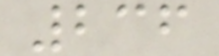236
